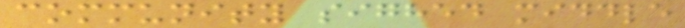community sighed middle
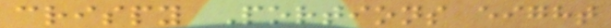crispy Portions eight
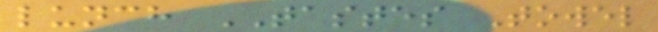lunch TASTES Towel
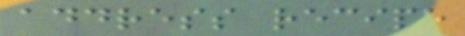address recipe
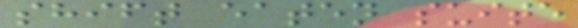shift eaten suite
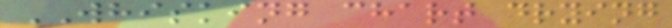WHISKING chart drying
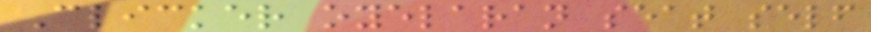Clicker oyelaran seat self
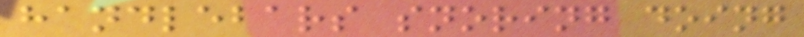handlebars snoring doing
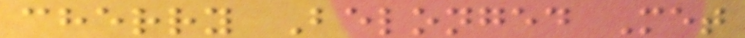cherry Belonged Met
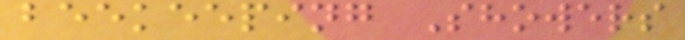beekeeping Showers
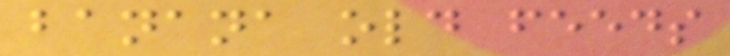banana old feeds
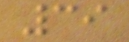39
